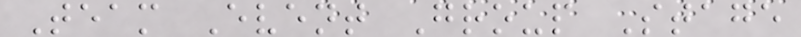Team Event Group Stage
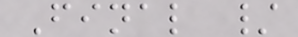Final /
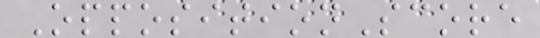OppositionScore
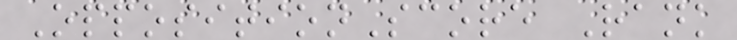OppositionScore Rank
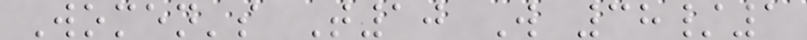Women's T10 W 38/1
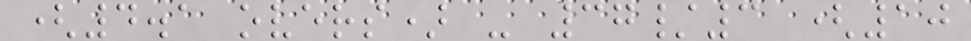(4.1 overs) - 37/3 (10
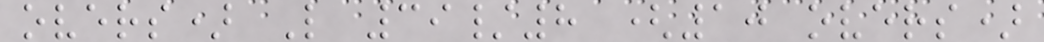overs) L 39/8 (10 overs)
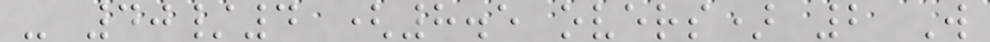- 40/4 (8.5 overs) 2 W
